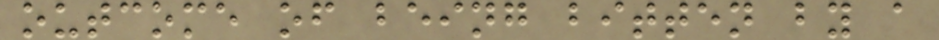outcome of being bitten by a
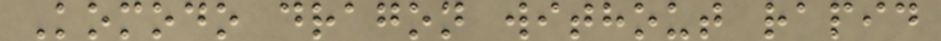Komodo dragon without rapid
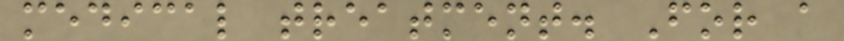medical treatment. For a
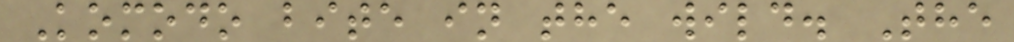Komodo bite in the wild. The
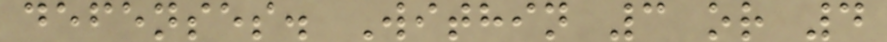defenses. Within 3 or 4
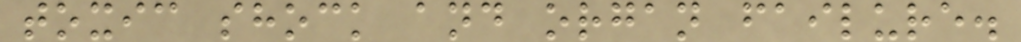toxic shock and organ failure.
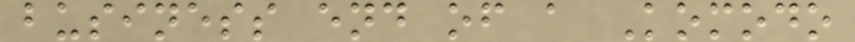business end of a Komodo
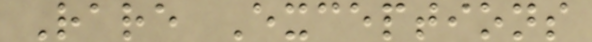Rare Exceptions
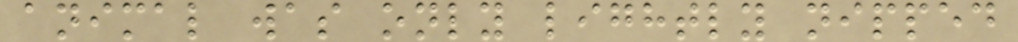animal was only lightly nipped
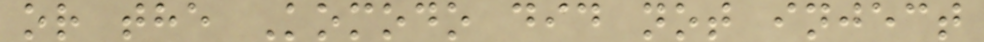or the Komodo did not inject
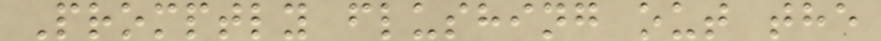Promptly flushing out the
